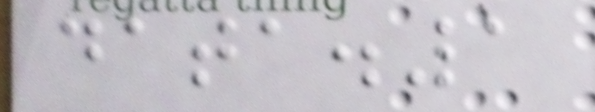data.1
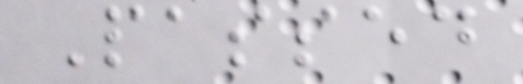Passed
